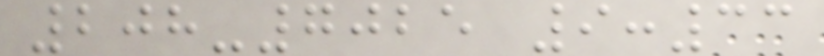208-7025 9:33
